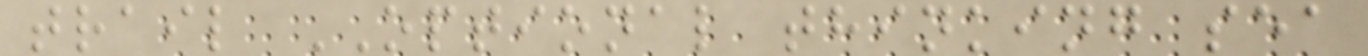trail OPTIONAL thinking sea
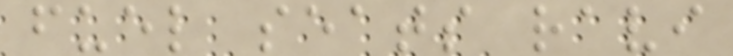fuel seats ravi
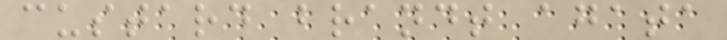custard brandt agata
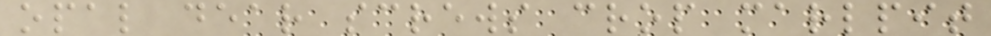opal dear screws crop marlpit
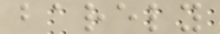barely
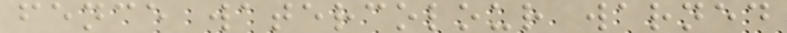fence watercolour warned
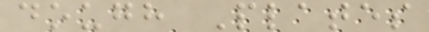dough Plates
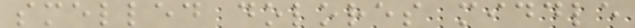smelled dolores middle
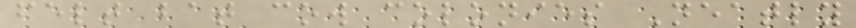felt bat cow colonies Neatly
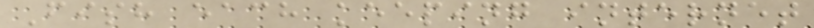Fish each keeping internet
